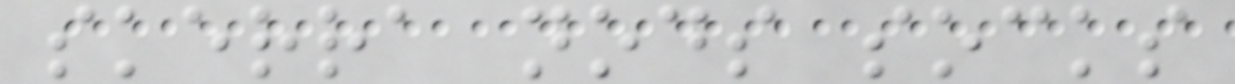skerra nods socks
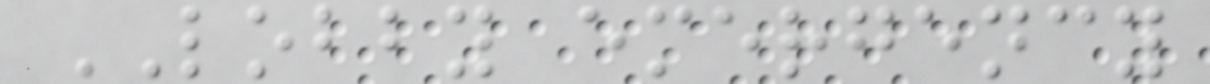LOBBY emergency
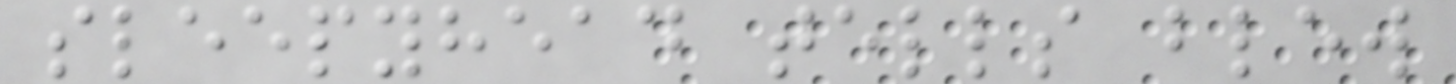sleepyhead tells blew
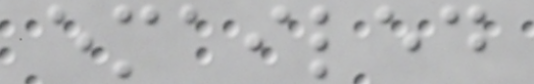emailed
